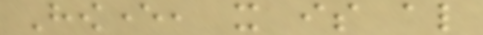However, it is also
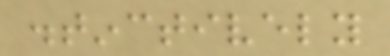distinctively
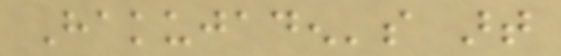Hakujaden's art
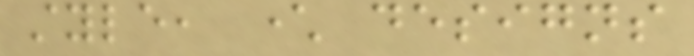style, character designs
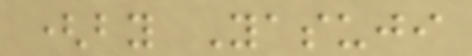(by Yasuji
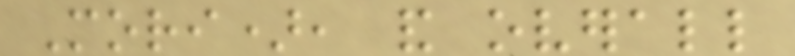Mori), and overall
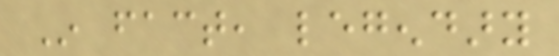In fact, legendary
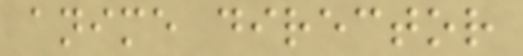anime director
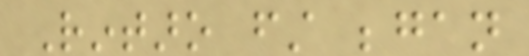Rintaro first began
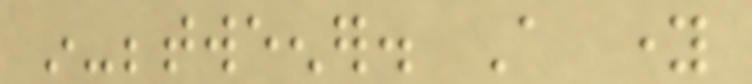in-betweener. A young
